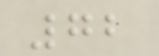72
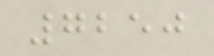7250
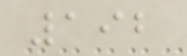192
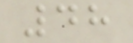48
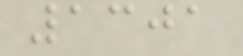1301
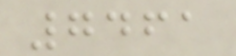7461
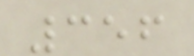356
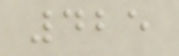425
